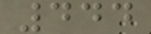444
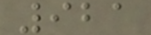921
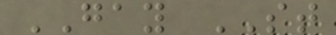GAY ST
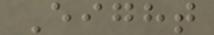Eight
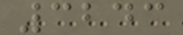3243
